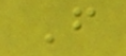F
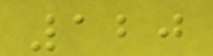120
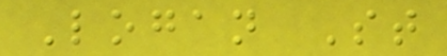Logan St
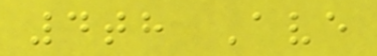4th Ave
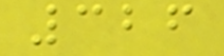326
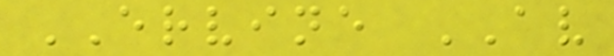ERVINE AV
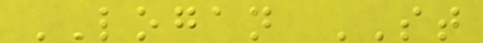LOGAN ST
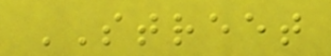STREET
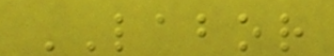LABOR
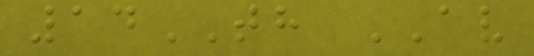14TH AV
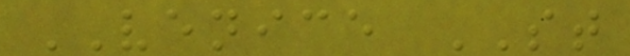VENICE ST
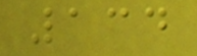134
